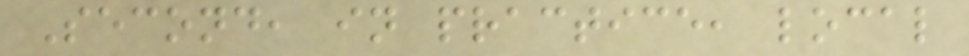Second, in practice, local
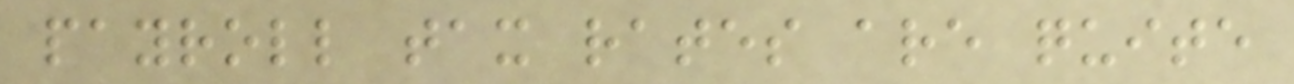payroll tax rates are quite
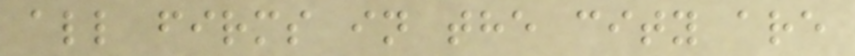all firms in the city are
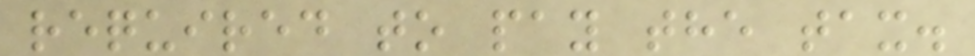required to pay the tax.
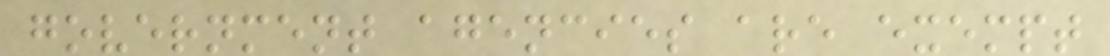government agencies are exempt
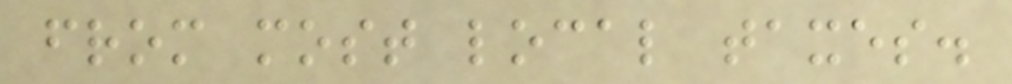from most local taxes.
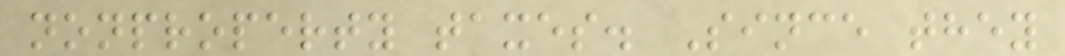nonproperty taxes. Since they
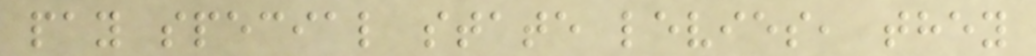pay special state levies, they
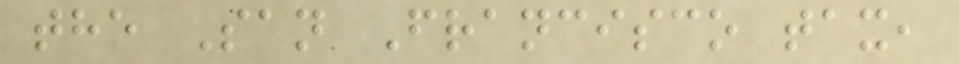the San Francisco tax,
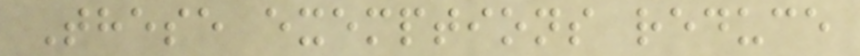These exemptions reduce
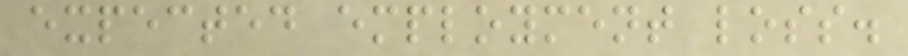expected employment loss.
